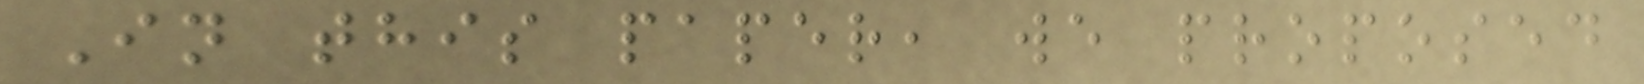In this paper, we proposed
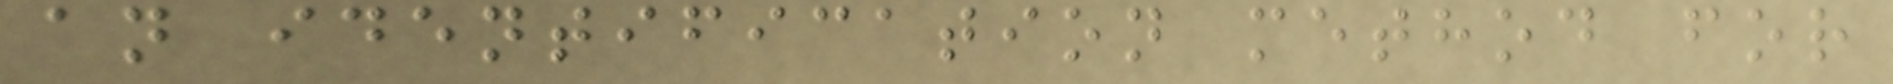an identification method for
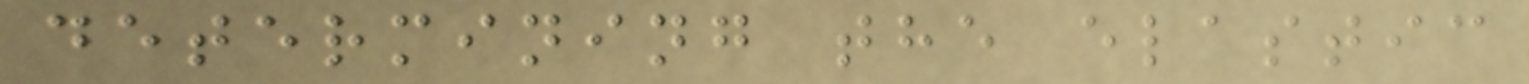determining the elastic
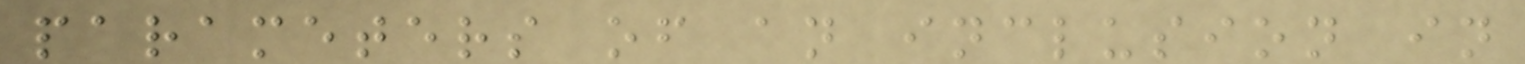parameters of an inclusion in
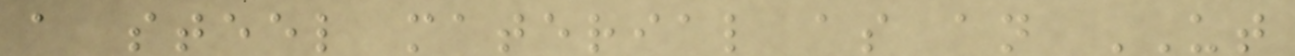a steel material as an UT
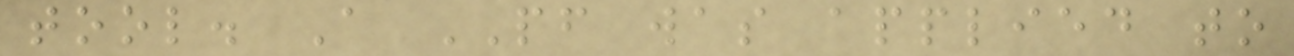tool. A PF was applied to
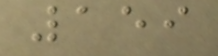159
